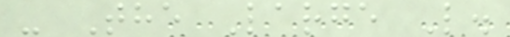- The Large L.
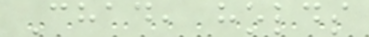Chad, holds
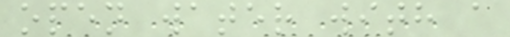open water with a
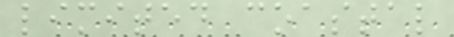limited coastal
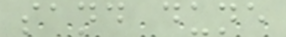sand dune
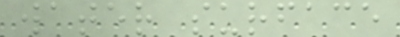water surface
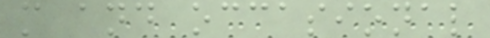m and occasional
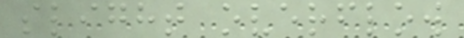slight overflow
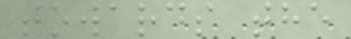towards the
